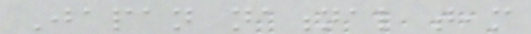Japan national team
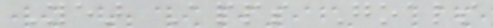Year Apps Goals
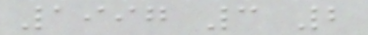1997 3 2
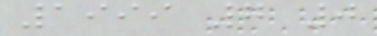1999 7 0
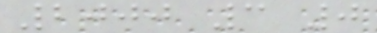2000 3 0
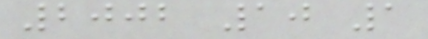2002 10 1
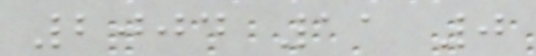2004 11 0
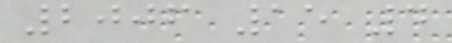2006 15 4
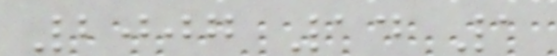2007 14 1
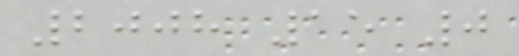2008 15 0
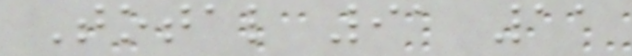Total 91 11
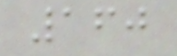160
